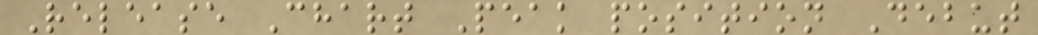Release Chart Peak position Debut
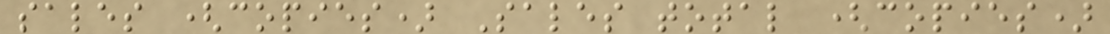sales (copies) Sales total (copies)
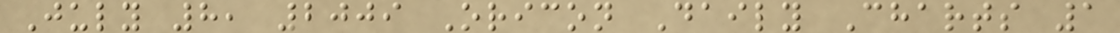July 8, 2009 Oricon Daily Charts 1
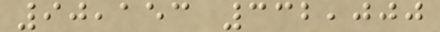90,153 332,000
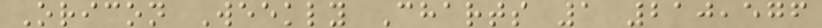Oricon Weekly Charts 1 210,576
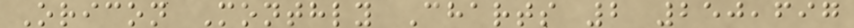Oricon Monthly Charts 2 250,697
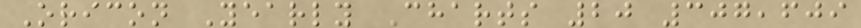Oricon Yearly Charts 20 307,609
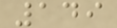149
